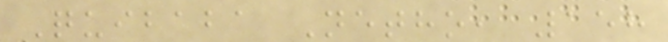Quibaba Netho, 158
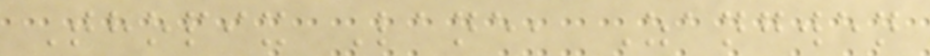Thopix Lane, Zangwen
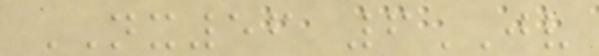NX56 6JV
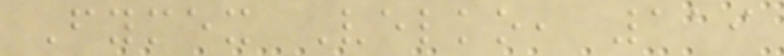Fymex Velko, 119
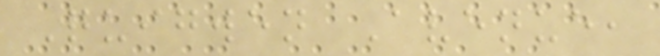Quigwen Avenue,
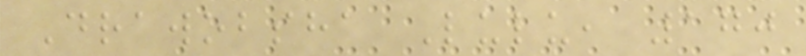Drawobsha Lulu, 170
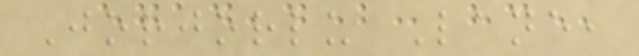Jorjorlu Lane,
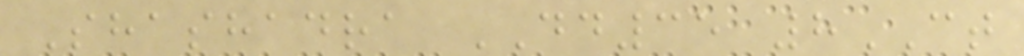Shashadra DD35 8CT
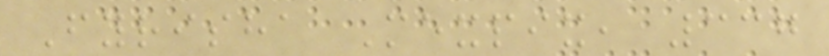Fyrisha Mexpix, 337
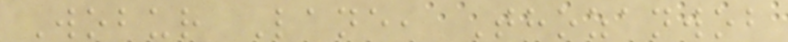Wobur Lane, Thozanwob
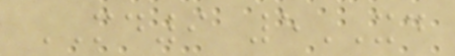MD9 5XD
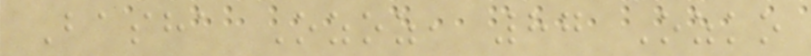Basha Ozoz, 87 Ozko
